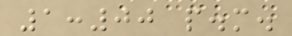1:00 p.m.
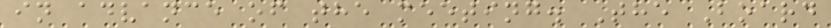in advance of the meeting. The Board
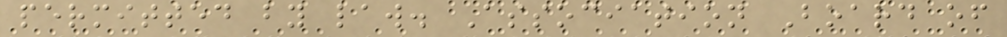permitted by law. Association Board of
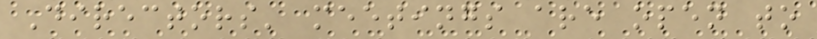Directors' meetings are open to
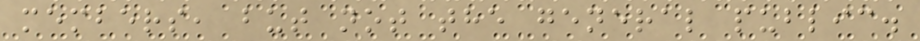members, but not the general public.
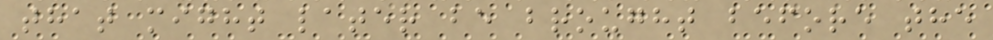that might later be brought before the
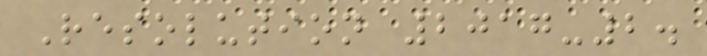Resolution 2017-2.
